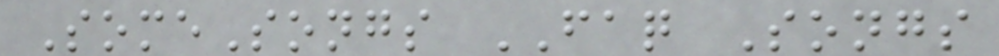SomeSongs FAQ Songs
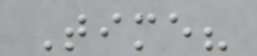Time?
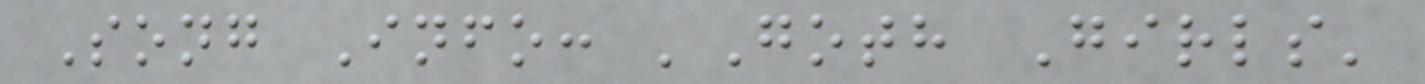Song Info: 'Goth Girls'
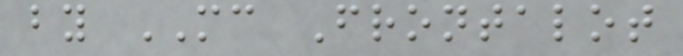by MC Frontalot
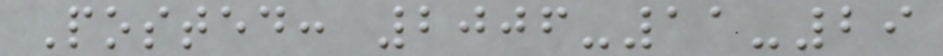Posted: 2006-11-29
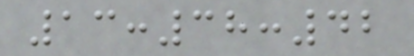13:38:42
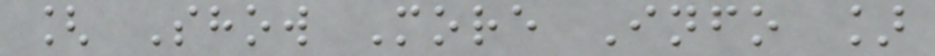[ Show More Info ]
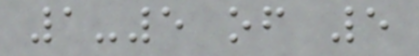1-5 of 5
